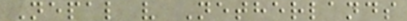Nepal v Netherlands
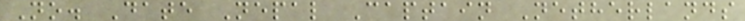No. Date Nepal Captain Netherlands
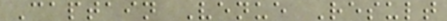Captain Venue Result
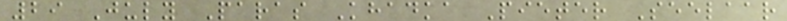29 July Paras Khadka Pieter Seelaar
